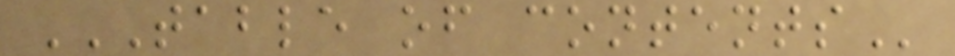TABLE OF CONTENTS
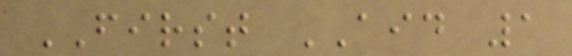FIRST AID 1
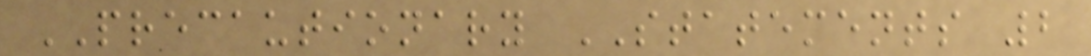PRECAUTIONARY STATEMENTS 2
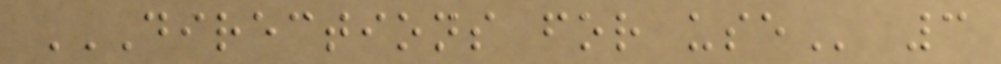DIRECTIONS FOR USE 3
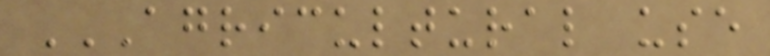AGRICULTURAL USE
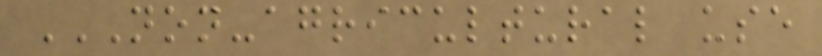NON-AGRICULTURAL USE
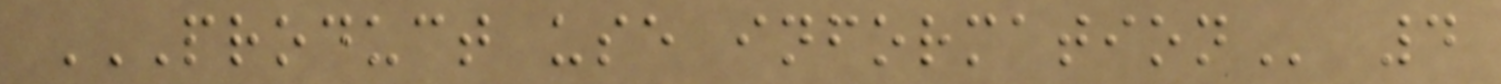PRODUCT USE INFORMATION 4
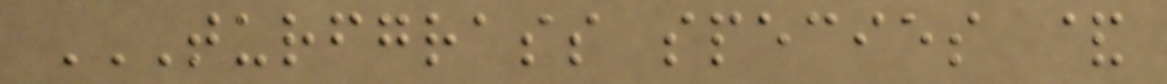TURFGRASS SPECIES &
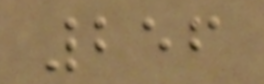256
